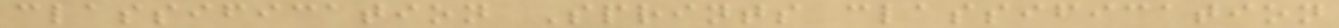classification Sprints classification
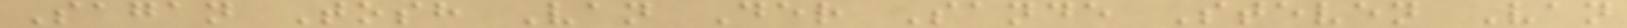Sagan Tosh Van Der Sande Steven Van
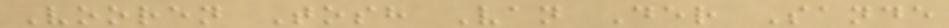Vooren Tosh Van Der Sande
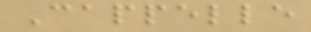Cappelle
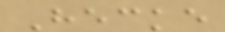Hecke
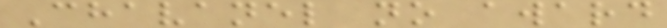Chavanel no award
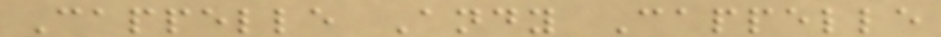Cappelle Andy Cappelle
